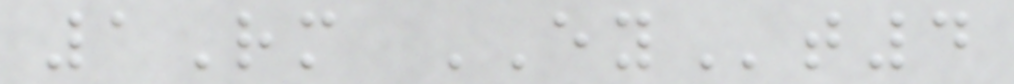1Rm EYt4
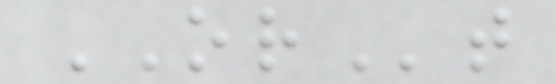ORt
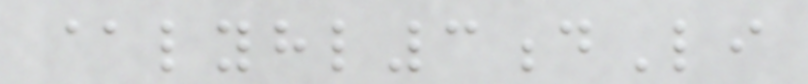@lyhl3dLi
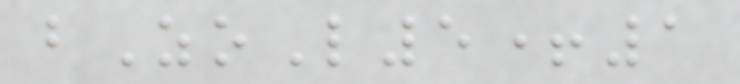bZoL5+1
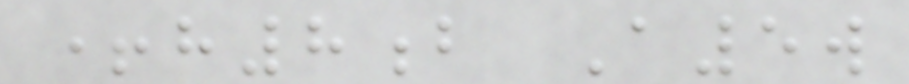+h8b A5w
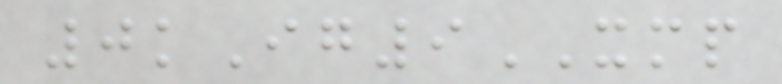0kIg9XMP
